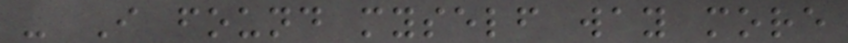- I found myself way more
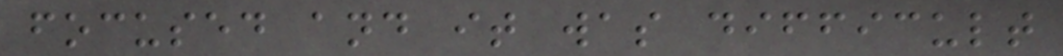focused and it was difficult
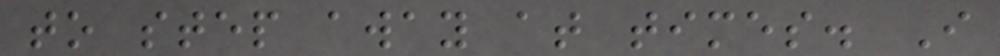to step away at times. I
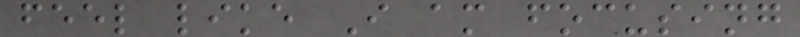feel like I am focusing
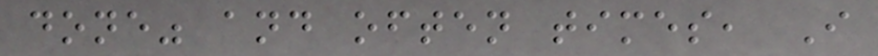done" and often times, I
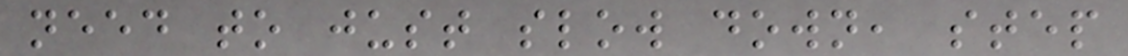need to just slow down, step
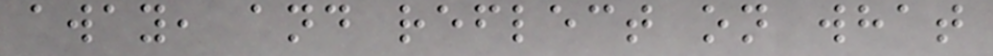away, and reflect on what
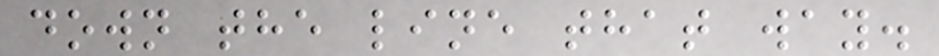down the line that way.
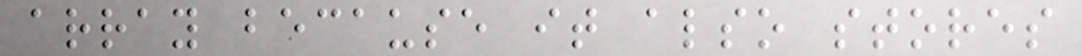array because it also stores
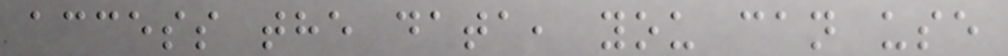access the data, you can use
